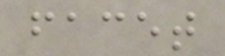facet
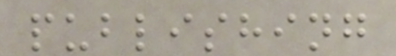publishing
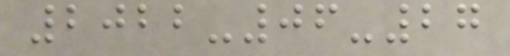2022-06-27
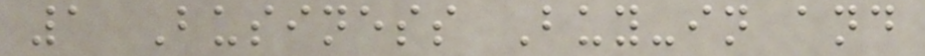1 Business Buy-in and
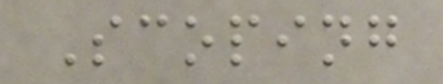Scoping
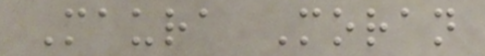Maura Moran
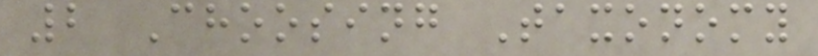2 Choosing Taxonomy
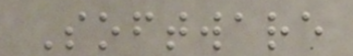Software
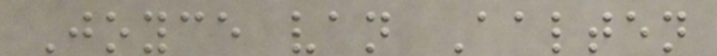Joyce van Aalten
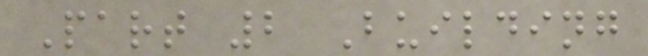Part 2 Building
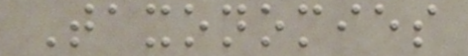Taxonomies
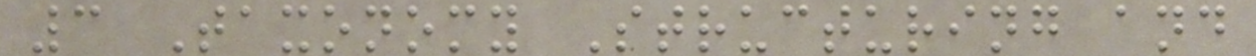3 Taxonomy Structuring and
